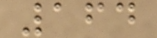164
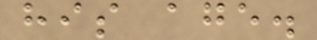his age.
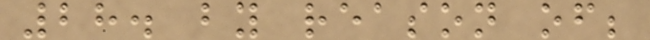28. by reason of;
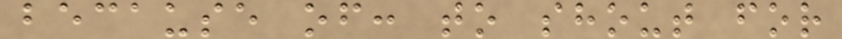because of: to shout for
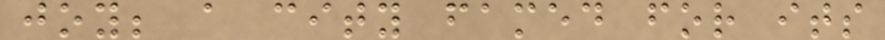joy; a city famed for its
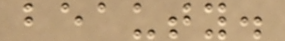beauty.
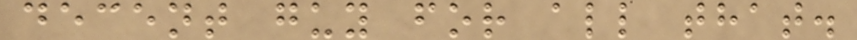decent guy for all that.
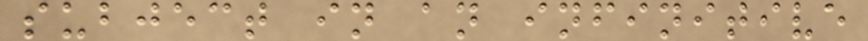subject in an infinitive
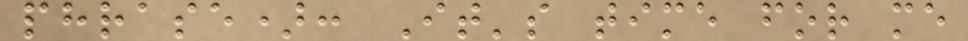phrase): It's time for me
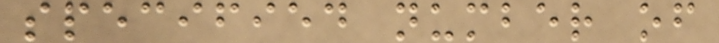specified number of
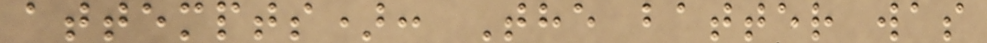attempts): The batter was
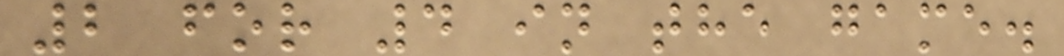2 for 4 in the game.
